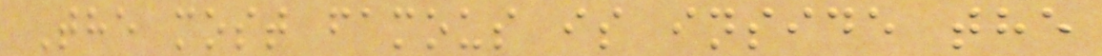The most famous is inside the
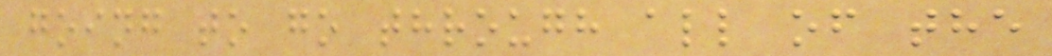going to go through all of the
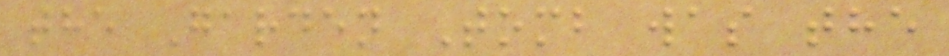the Garden Tomb was the
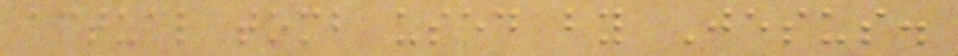actual tomb used by Jesus.
